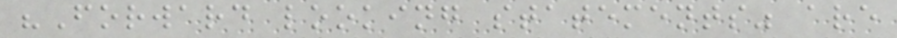"Forward looking statements" are
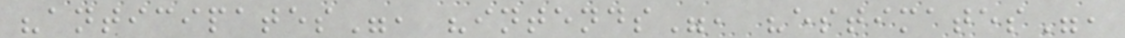"anticipates", "intends", "estimates",
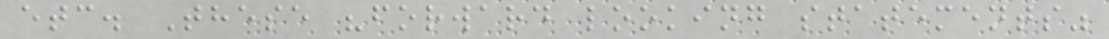etc. These "forward looking statements"
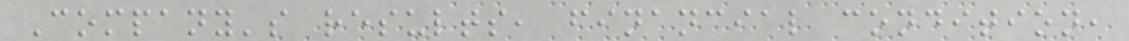Company's results, financial condition,
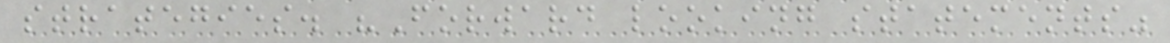strategies. "Forward looking statements"
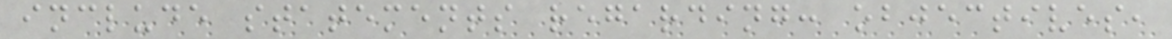include statements regarding: objectives,
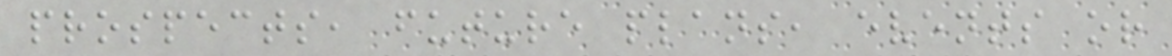prospects, future plans, events or
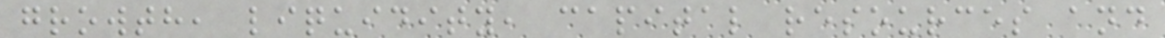growth, liquidity, capital resources and
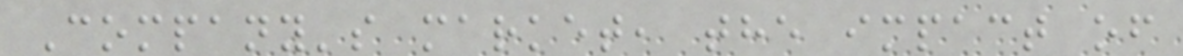Company's market, the impact of
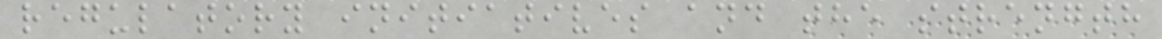regulatory initiatives and the strength
